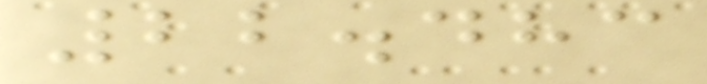22.483
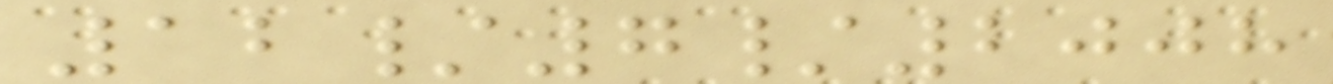12/7/2008
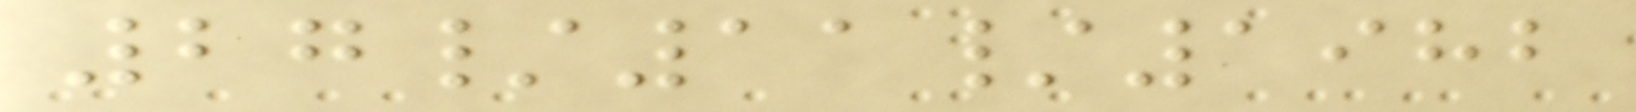27/11/1982
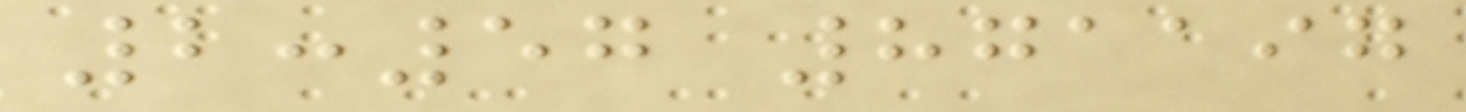2:57 871197
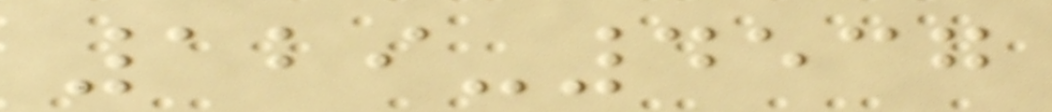129-4537
